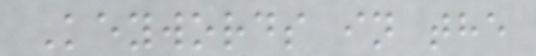Keywords in the
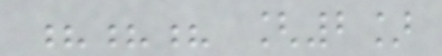??? [2]
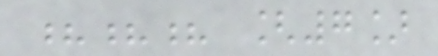??? [7]
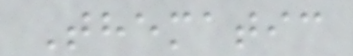Thematic
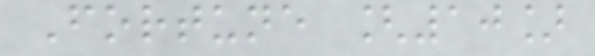Fortune [10]
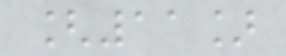[11]
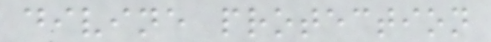divine protection
